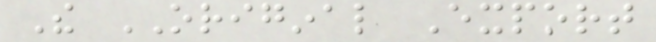The ORIGINAL Export
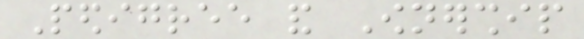Pedigree and Ownership
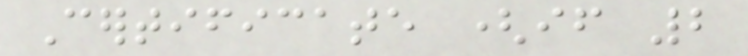Certificate (if 2
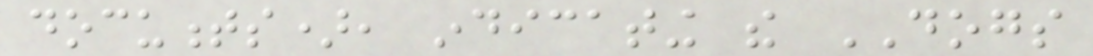documents), indicating the DOGS
